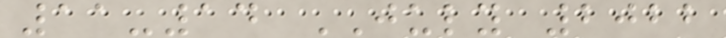11-14 JULY 2022
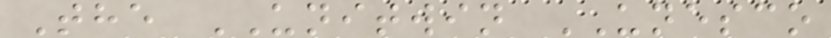The UNITWIN UNESCO
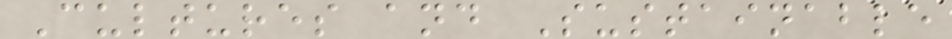Cultures and Sustainable
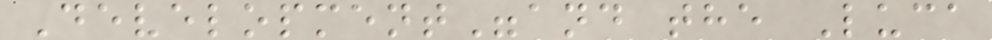Development"and the Luca
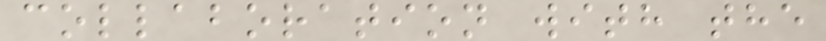collaboration with the
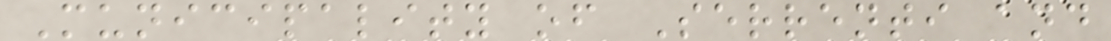Municipality of Serrenti and
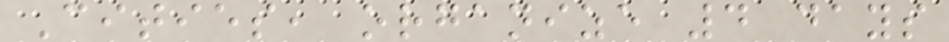Cities, organize 4 days
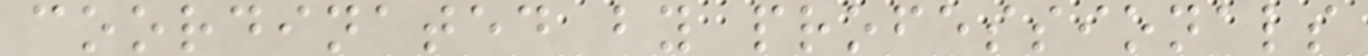coordinated by professionals
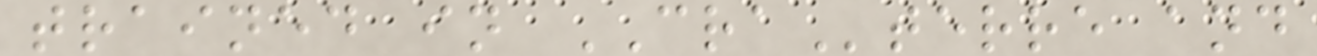trained in CRAterre and
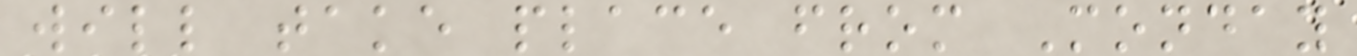will take place from Monday
